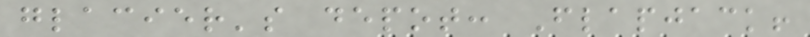glacier's depot: Flapjack!
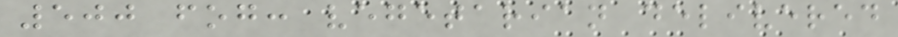500 fog: vegetarian delivered
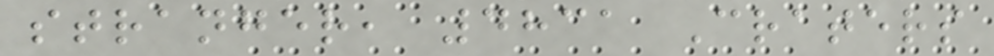stranger, 4831 Craters
